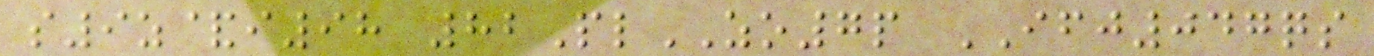s9z&i98 82PlZO7p IFJ047qs
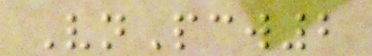VnPcw2
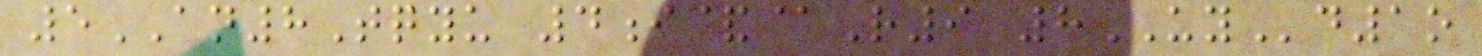5AN8Tqyu 4i&@R9 8UYd1o
